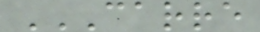CARRE
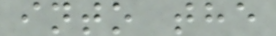into the
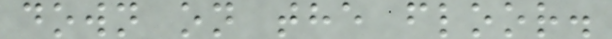down on the floor.
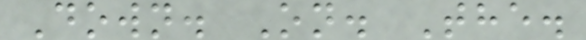Down. On. The.
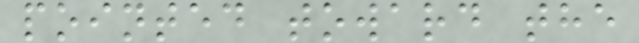pointed toward the
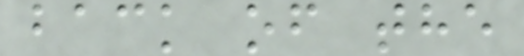back of the
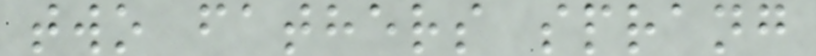two fathers sprang
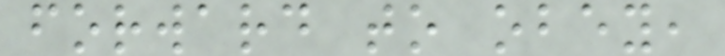forward to obey,
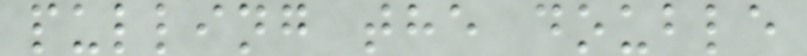pulling the double
